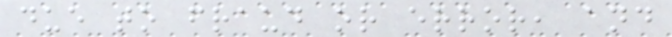due to fraud or error, and
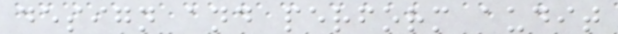design and perform audit
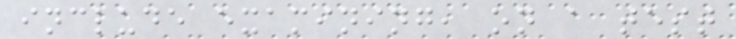include examining, on a test
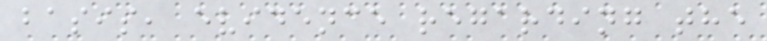basis, evidence regarding the
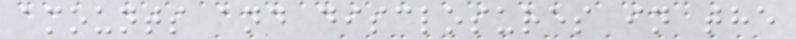amounts and disclosures in the
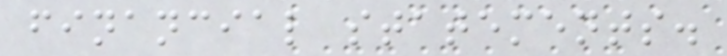financial statements.
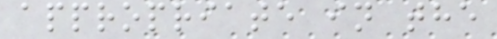appropriate in the
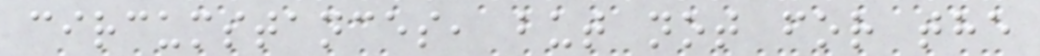circumstances, but not for the
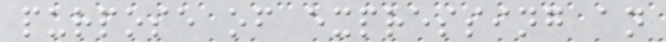purpose of expressing an
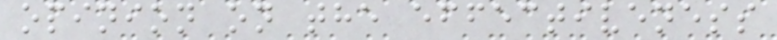opinion on the effectiveness
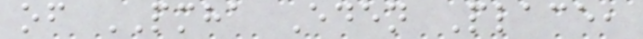of PMHA Eden Place,
